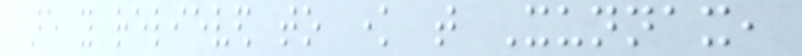are you relieved to know that Xunnax,
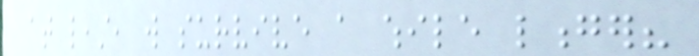at least, will survive a while longer?
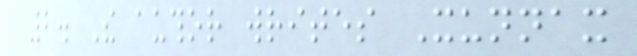2. The author writes Xunnax
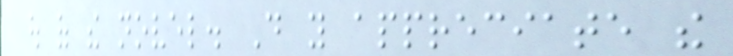out of the novel. Do you appreciate the
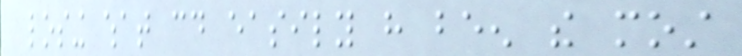losing what could easily have been the most
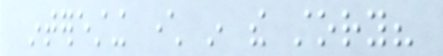interesting character in the story?
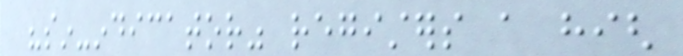"sin-indicator" registers a high
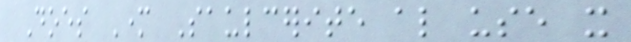Does Mother Saulcerite also use it
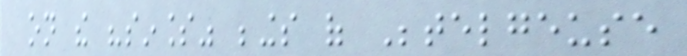on the "sinless" beings of Betelgeuse
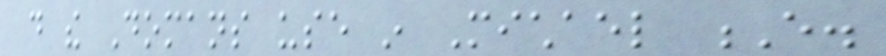do the Domans use in Michael E.
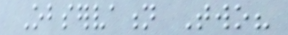Observation Two?
